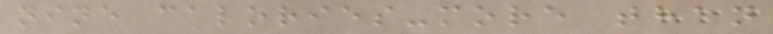nine calories-more than
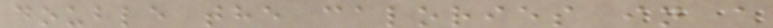double the calories in a
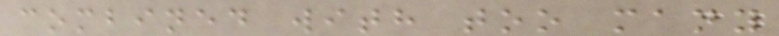combined with too many
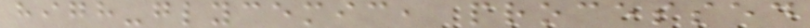high-glycemic, processed
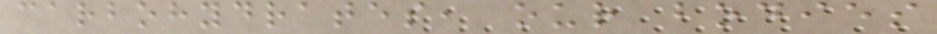carbohydrates, our bodies
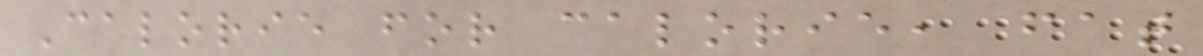Calorie for calorie, fat
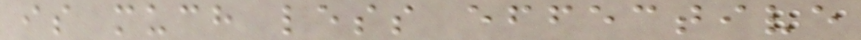is much less effective
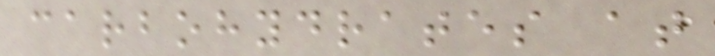carbohydrates at
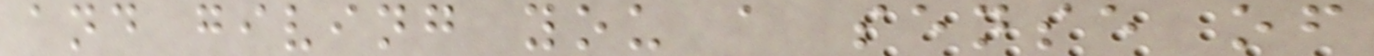and giving you a sense of
